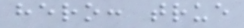hero: true
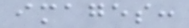images:
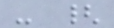- {
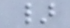}
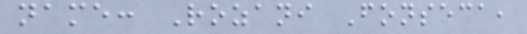name: Rozani Fonseca,
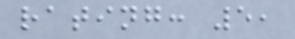rating: 5,
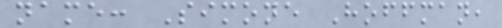name: Simone Hoffman,
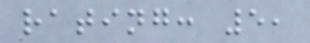rating: 5,
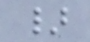}
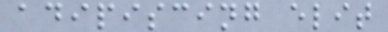adipiscing elit
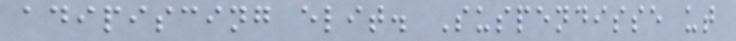adipiscing elit. Suspendisse ut
